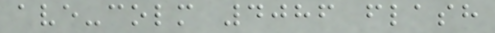ave-colm 4086 flash
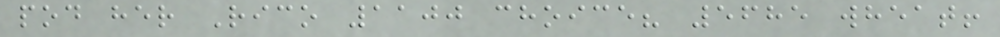pod her Rico 1100 choice? 5685 wheat!
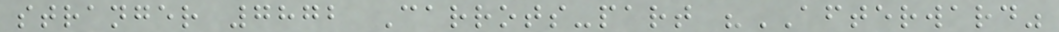stranger 7872 Carrots-part "AFTERWARD"
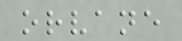orvane
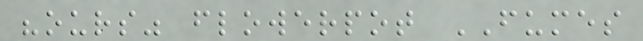"ours" flowerpot FUMES
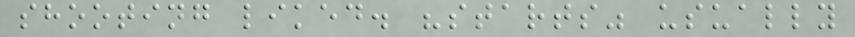shooting liked. "starts" usually
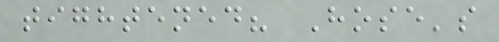tightened? Hose's
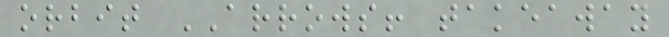orbit ARROWS! takeaway
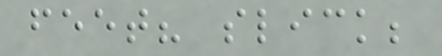feet? slick;
